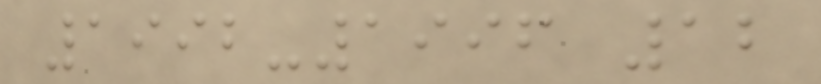1992-1996 12
